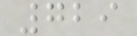729
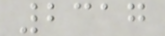2317
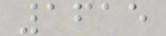1615
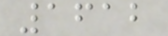1612
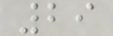29
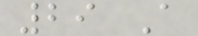29 A
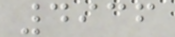4936
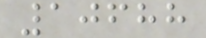10688
